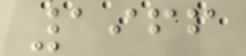1966
